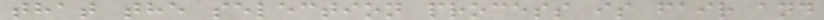that the selection process is fair and
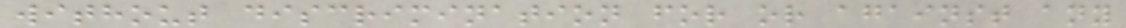without discrimination for or against any
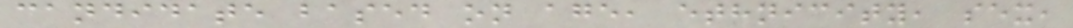candidate based on age, ethnicity, sex,
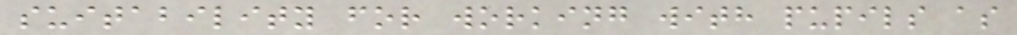suitability for working with pupils as
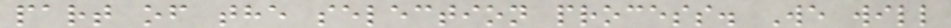part of the selection process. We will
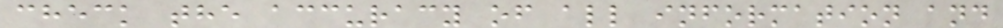check the accuracy of all information and
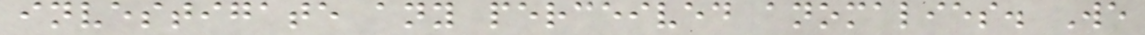investigate any perceived anomalies. We
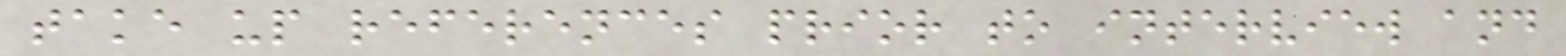take up references prior to interview and
